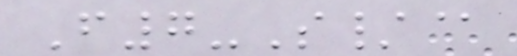F7-S/@
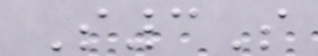S3S
